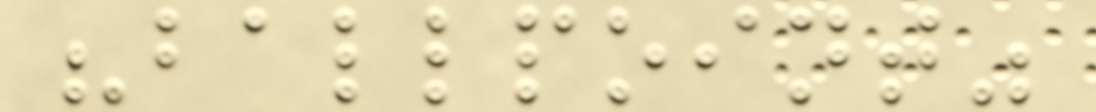"ballpoint"
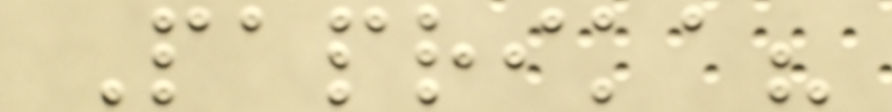Paprika?
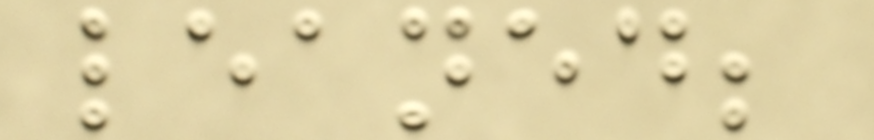leaned;
